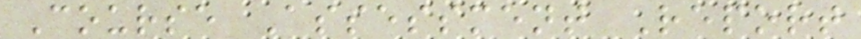Course Assessment Report
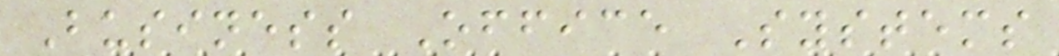Business Office Systems
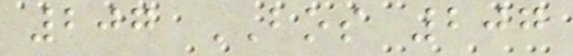207 BOS 207
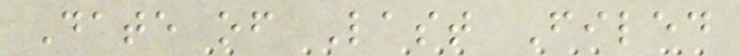Date of Last Filed
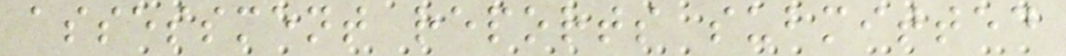assessment reports submitted
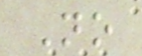No
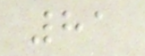81
